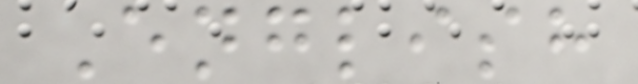English
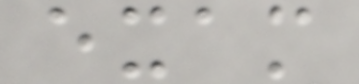exam
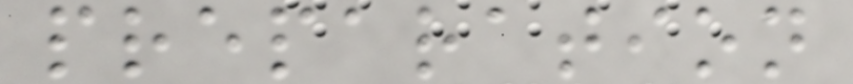preparation
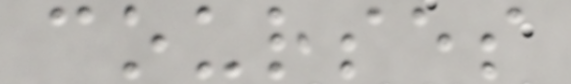courses
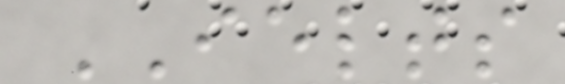IELTS
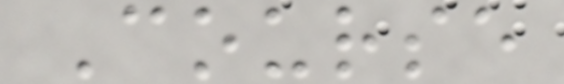Course
